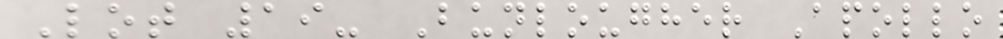Lot 19- Bunlougher Apollo
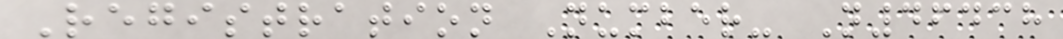Registration Number- N46438
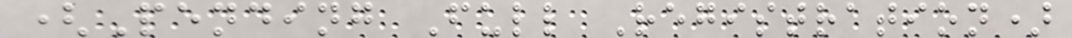(Pending Full Registration)
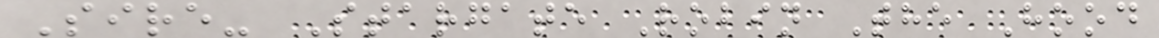Sire- Stargate Robin The Hood
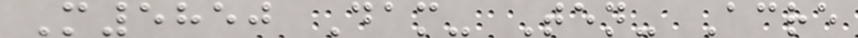M5850 Dam- Ten- Acre
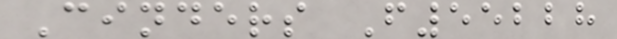Cinders F55228
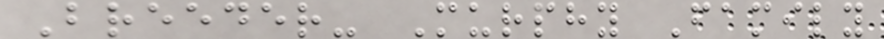Breeder- Murphy Family
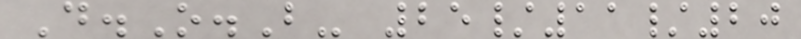D.O.B- 25/11/20
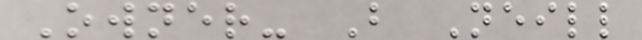Owner- B Neill
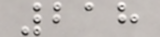218
